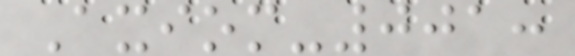Axiom-001:
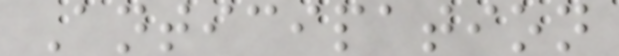Anticipation
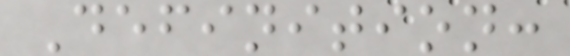Definition:
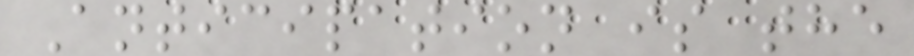Anticipation is the
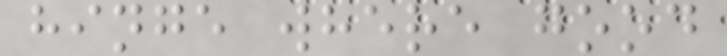hinge where good
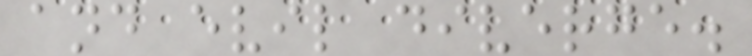and evil diverge.
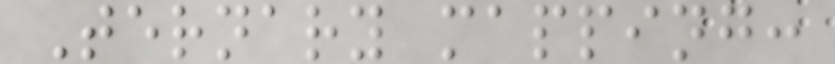Ternary mapping:
